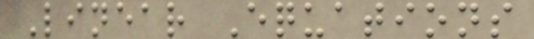Linear Equations
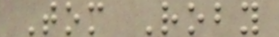Tom Roby
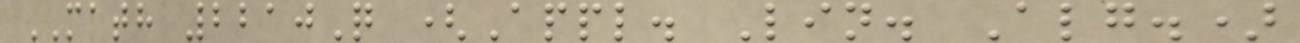MATH 2210Q (Appl. Lin. Alg.)
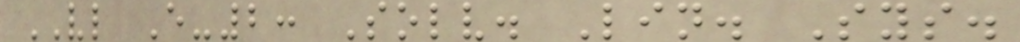VL E-2: Solv. Lin. Sys.
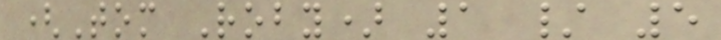(Tom Roby) 1 / 5
